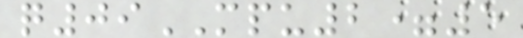q09MPU2=5
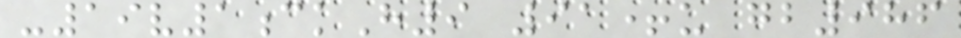-19v1ckH9 91+u gb986
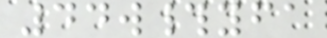44w#yfa
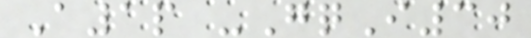A1p -GqI30
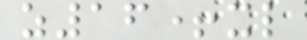z16+xl
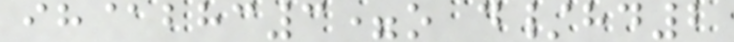ih@bhc3=o d/hd2
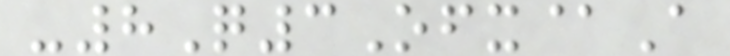-8Q3Ofx@A
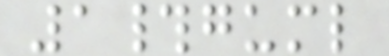1#guml
